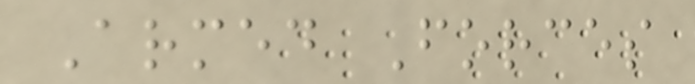Armed Forces
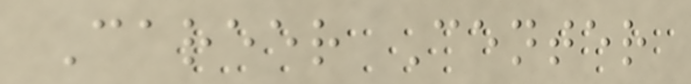Career Center
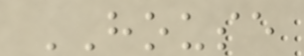HOUSE
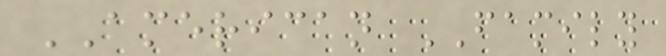AMERICAN FAMILY
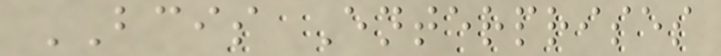BCIS Enterprises
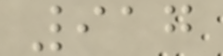917
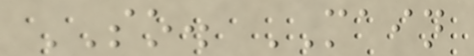SO. MAIN
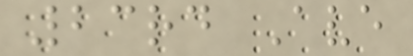23rd Ave
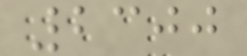2300
